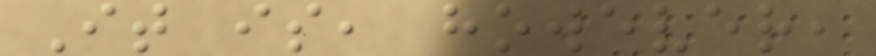It is, however,
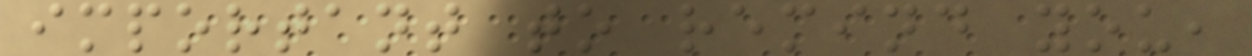important to remind you,
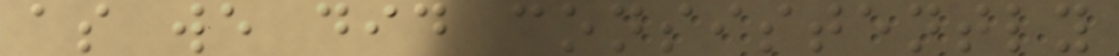as we did consistently
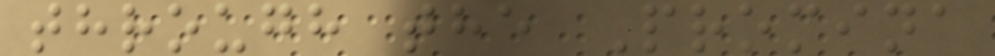through the Promina
